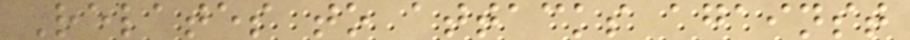Relates to attacks against
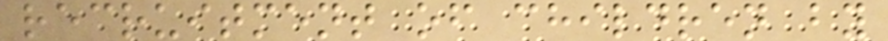recruitment of children by
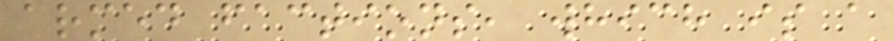armed factions, which is a
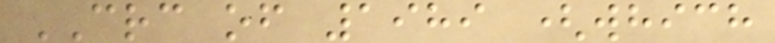CRC of 1989 (which
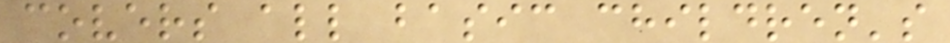covers all basic children's
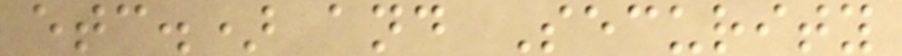etc.) and Security
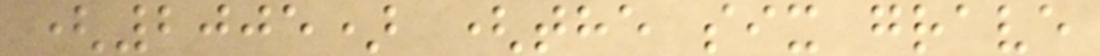(2005) (the six grave
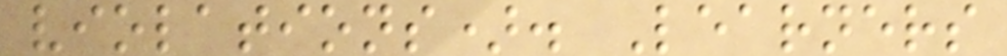violations). Learners
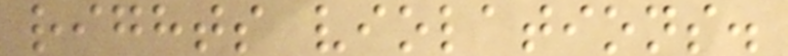rights violations.
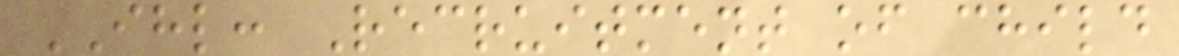IHL: Recruitment of child
